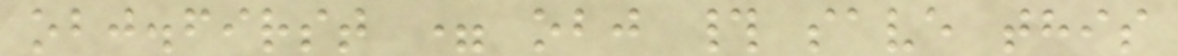obj.first = obj # save this
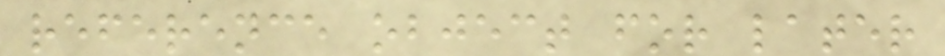reference object for later
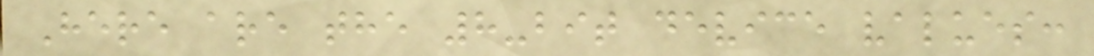Here are the 8-bit device values:
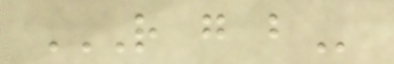R G B
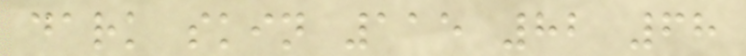dark skin 115 82 68
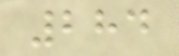284
